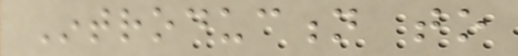Introduction to
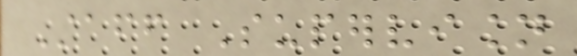Staff Supervision
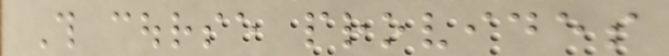This course provides
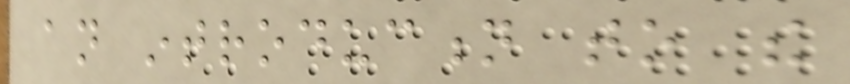an introduction to the
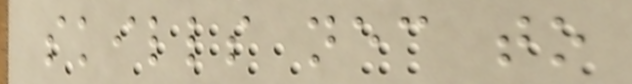skills necessary to
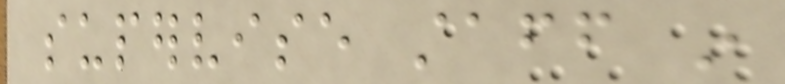supervise staff in
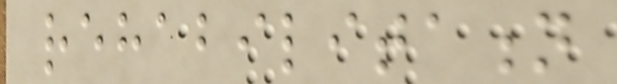rehabilitation
